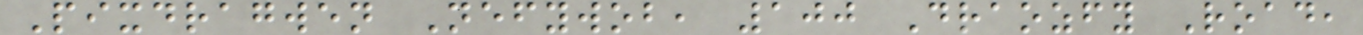Pixdragwen Nefywob, 100 Draozfy Road,
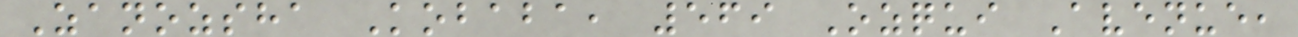Zanozsha Kobaba, 569 Ozqui Avenue,
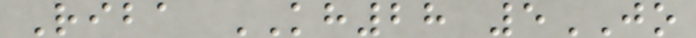Riba KH28 5JO
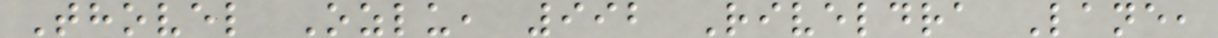Thovel Ozlu, 992 Riveldra Lane,
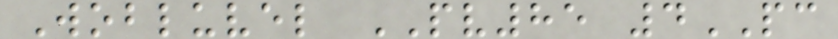Wobluvel PV85 4PC
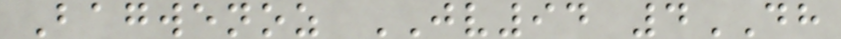Bagwenoz JV94 4DH
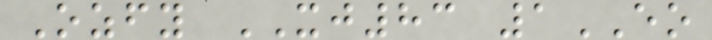Ozfy XJ83 1EO
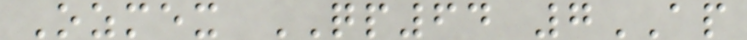Ozmex QP64 7AP
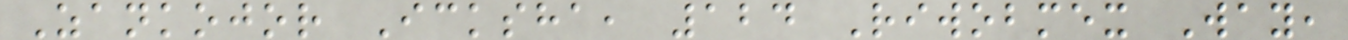Zankojor Icksha, 124 Riwobmex Way,
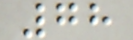78
